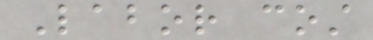Labor cost
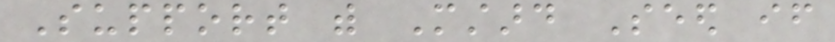Support with Mustard Seed if
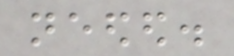needed.
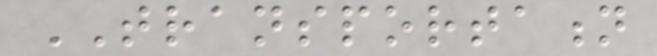TRANSPORTATION
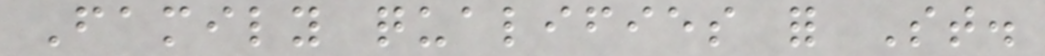Family qualifies for St.
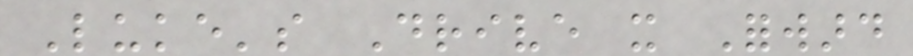Luke's Drive it Forward
